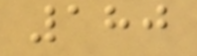180
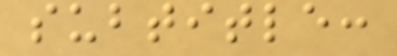subtitle:
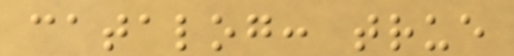catalog: true
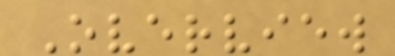Overview
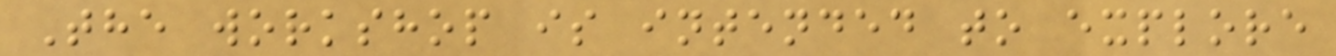The workshop is intended to explore
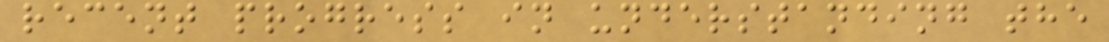recent progress in understanding the
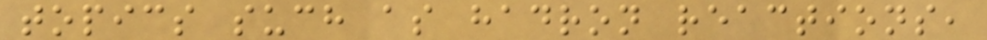topics such as hadron reactions,
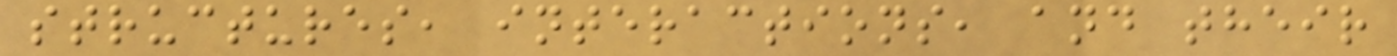structures, interactions, and their
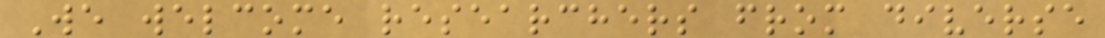We welcome researchers from diverse
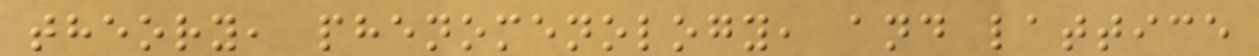theory, phenomenology, and lattice
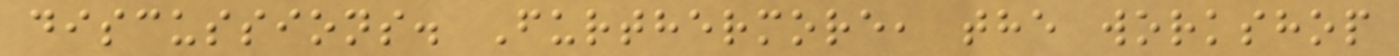discussions. Furthermore, the workshop
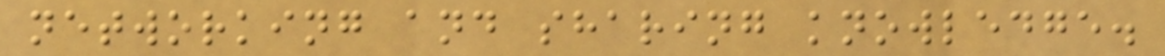networking and sharing knowledge.
